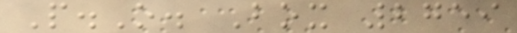P.O. Box 2759
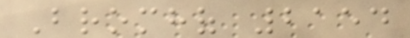Bromhof 2154
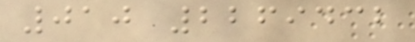010 2269432
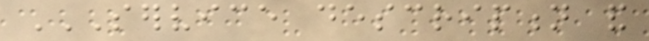SERVICE DESCRIPTION AND
